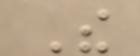The
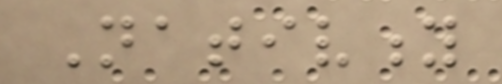Nativity
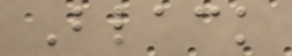Black
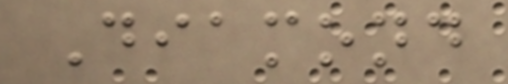Diamond
